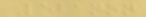Lebanon
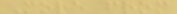More from
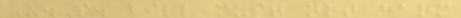U.S. bill must not harm
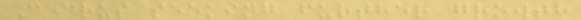Cedrus seeking further growth
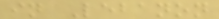in Lebanon
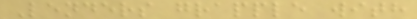Lenders grapple with
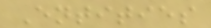Entities
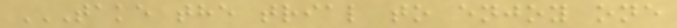TAKE THE TRIAL TO ENJOY ONE
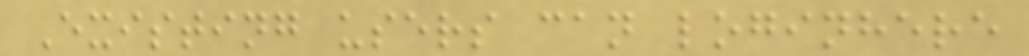Existing users can loginhere
